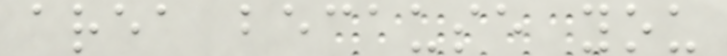area because you
